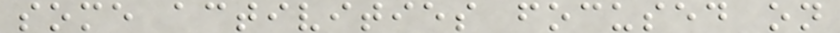some activities focused on
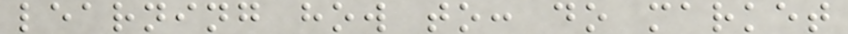learning how to: do market
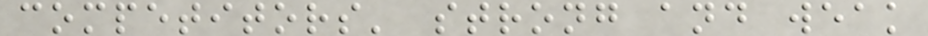competitors' strong and weak
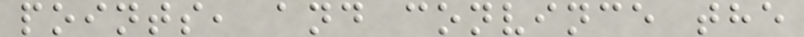points, and convince the
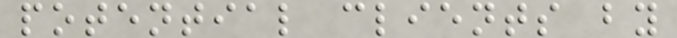potential clients by
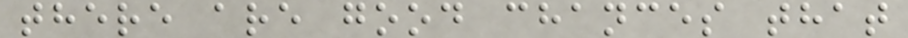there are good chances that
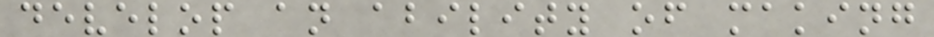develop an ability of making
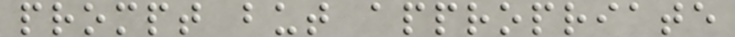prompt but appropriate
